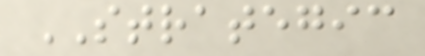STRATEGIC
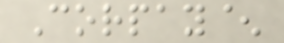Corpay^
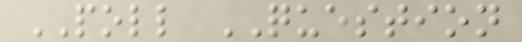POLL QUESTION
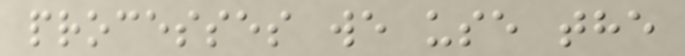processes we use the
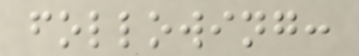following:
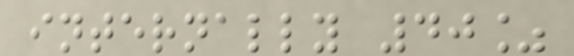internally 40%
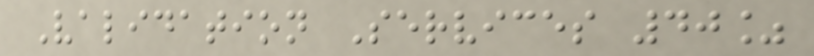Validation Services 40%
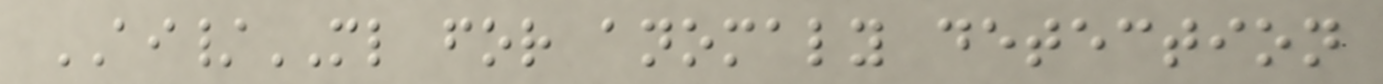AI/ML for anomaly detection
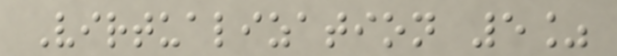Virtualization 5%
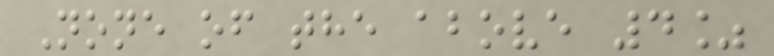None of the above 4%
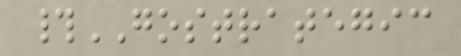#GOSTRATEGIC
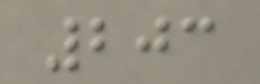203
